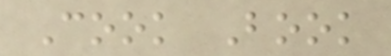Cook Book
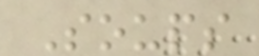Soups
